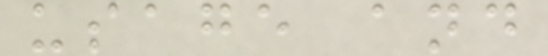usage and
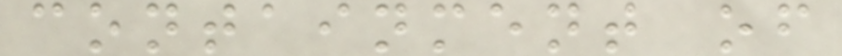containment of
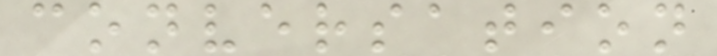conversation
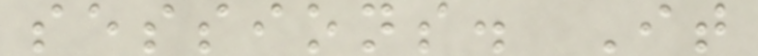sessions. It
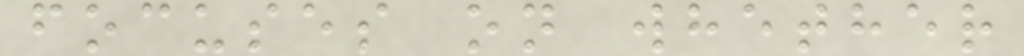focuses on whether
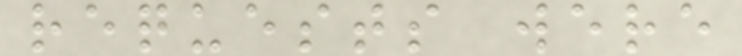requests were
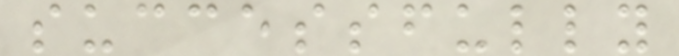successfully
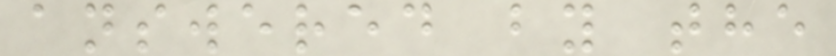answered by the
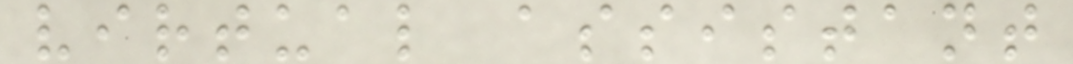virtual assistant
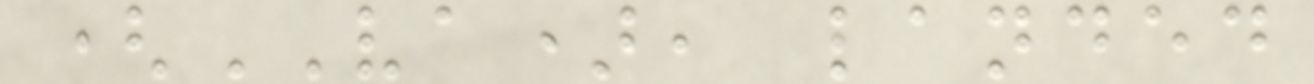(VA), landed
